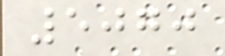5070
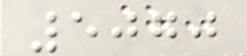5070
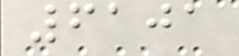6101
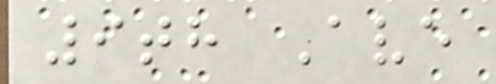9th Ave
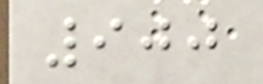900
